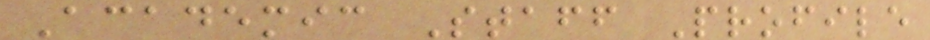Academic Staff Profile
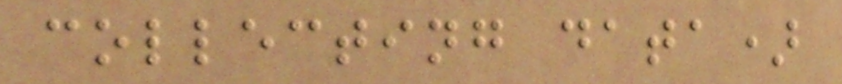collecting data)
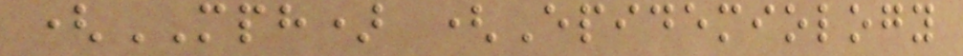(MPH) (Epidemiology
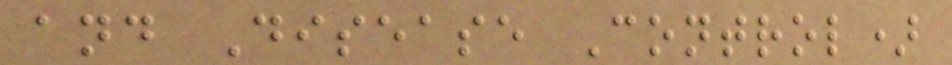and Disease Control)
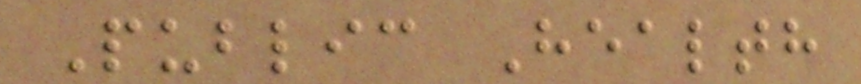Public Health
